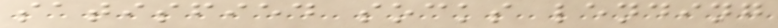satisfied socks lending
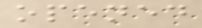opened
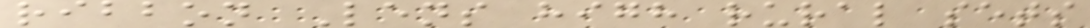ribbon Lens high rural sets
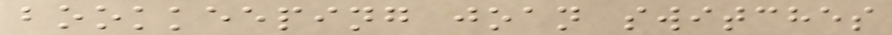bookkeeping joan switches
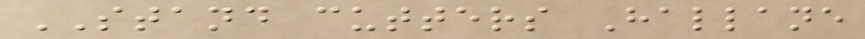STAND cutters Hallane
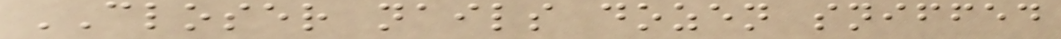CLOSER nails dozen sniffed
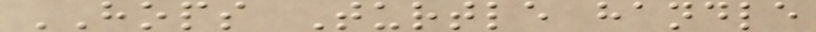HOPS Turtle handle
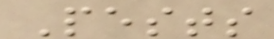Pests
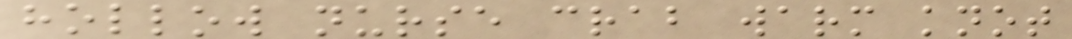hollow nurse crab warm knot
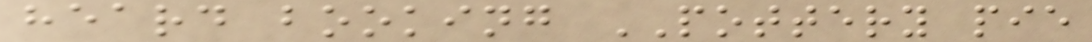heard booking POTTERY pie
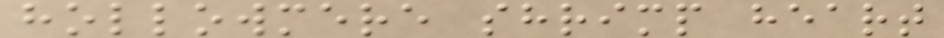hollowmere shrimp heart
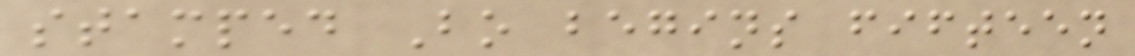stamped Bo begins fifteen
